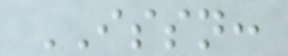ISSN:
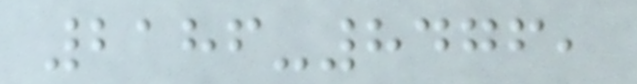2186-8476,
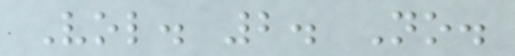Vol. 2. No.
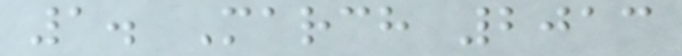1. March 2013
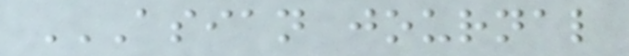ASIAN JOURNAL
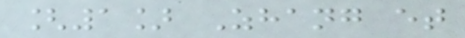[1] Zhang et
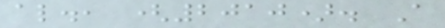al., (2010). A
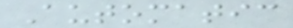Automatic
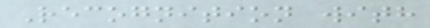Recognition with
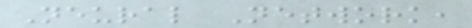Neural Network,
